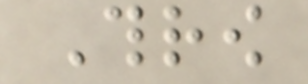Throw
